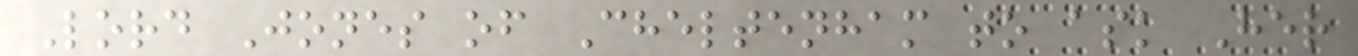Lord Jones of Cheltenham to ask Her
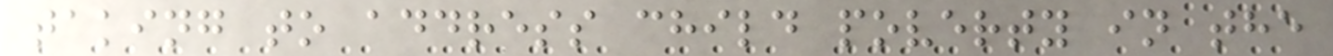taking to address child poverty in the
